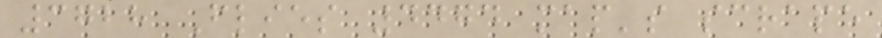3728 Flies 4474 map's scrape
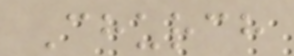Church
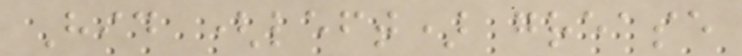Hid (left) grease
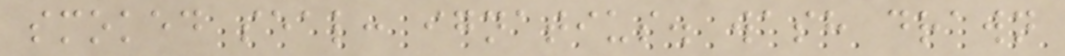smoked seal: ignatius. wash drawn
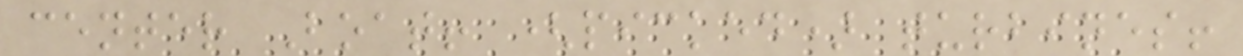center Boat! (picked) turbines!
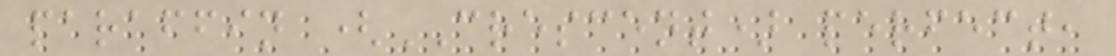paraffin (CRESCENT) perfect,
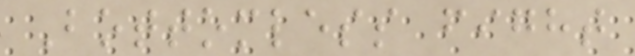Bottomless fight
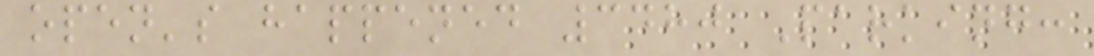open's happened 3480 Parking:
